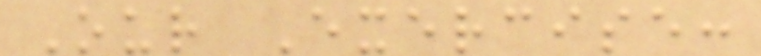Our Exercise:
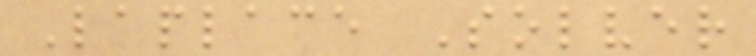Laplace Solver
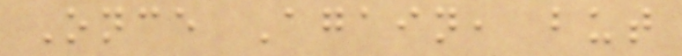Once Again, but
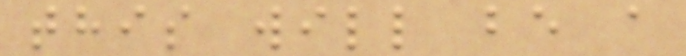this will be a
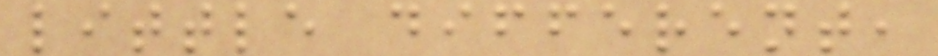little different,
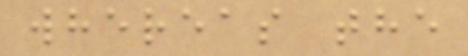whereas the
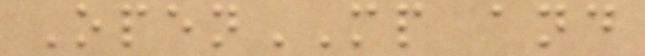OpenMP and
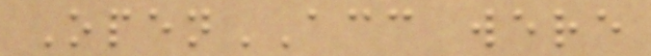OpenACC were
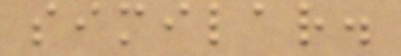similar.
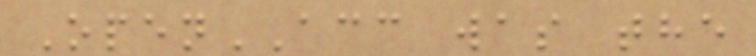OpenACC was the
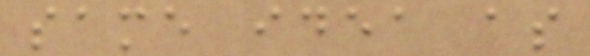same idea as
